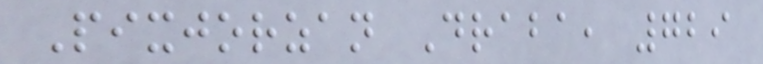Pixjorzan Draba, 729
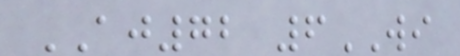AJ72 6WI
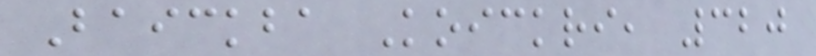Baickba Koickri, 320
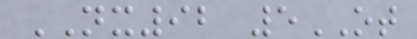NX92 5OT
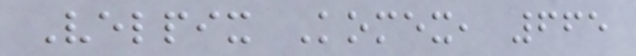Velpix Komex, 665
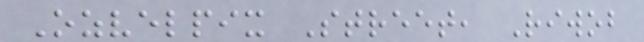Ozvelpix Street, Riwob
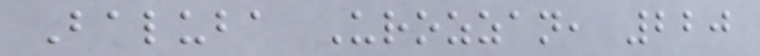Baluba Urozzan, 220
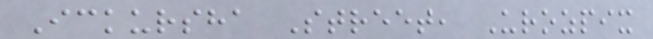Ickursha Street, Urozpix
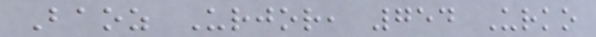Baoz Urjor, 754 Urko
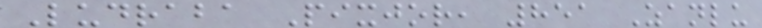Ludraba Pixjor, 851 Zanlu
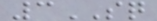3SQ
